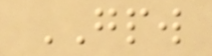GPW
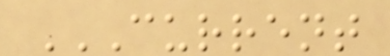CURRENT
